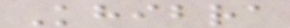Khibra
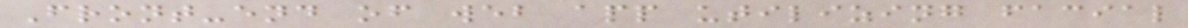Front-end of web app utilizing facial
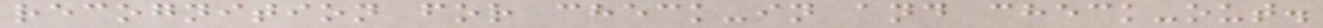recognition for check-in and check-out.
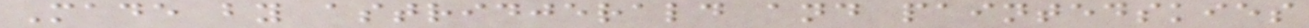Made by astridjerald and paintedskies
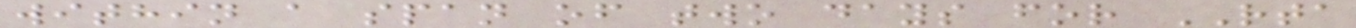within a span of two days for RTA
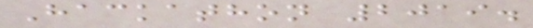Hackathon 2019.
